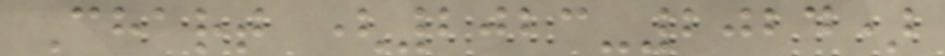Chart (2023-2024)
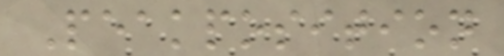Peakposition
